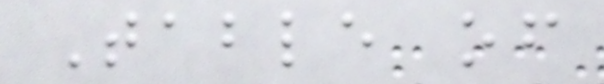Table of
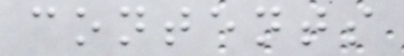contents
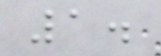1.
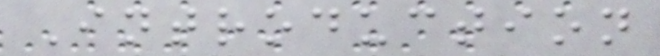Introduction
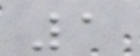1
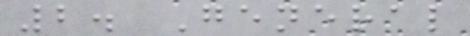2. General
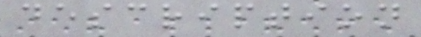description
